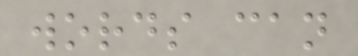words can
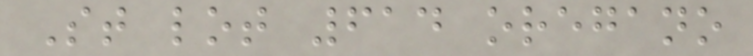St lot 614 oregano
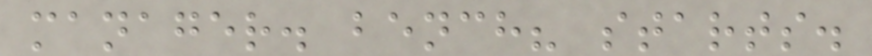manager. bench? starts.
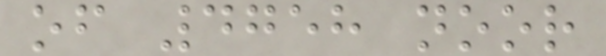of 4758 noor
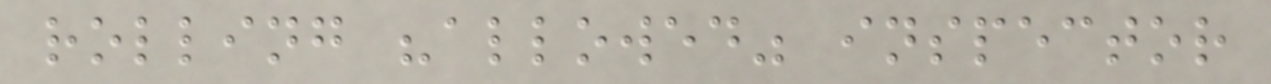rolling "allowed" inspector
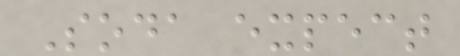Soda expect
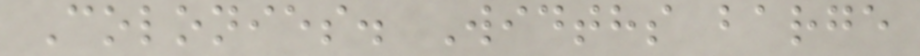Colonies. Widths barge
